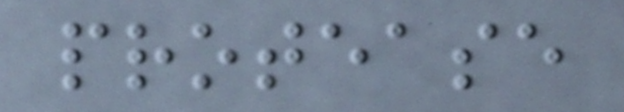protease
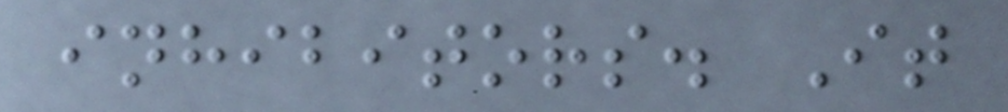inhibitors. It
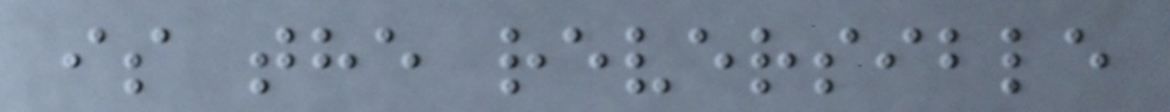is the reversible
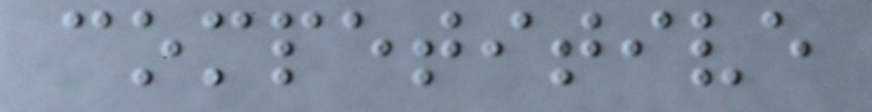competitive
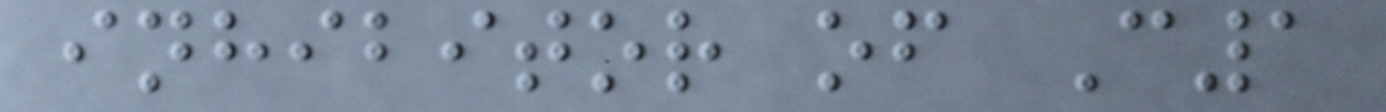inhibitor of C1
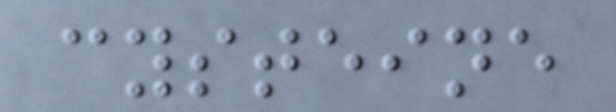cysteine
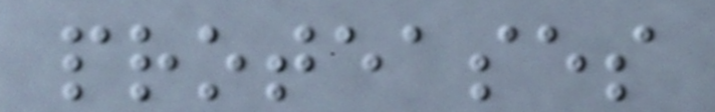proteases
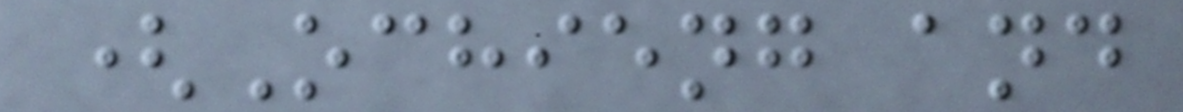(Ochieng and
